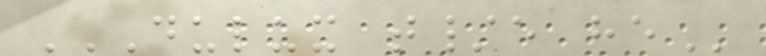DULUX T/E HE
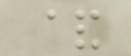&
